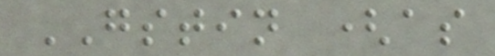GSTIN (as
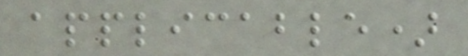applicable)
